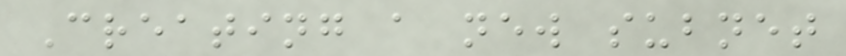Creating a new subnet
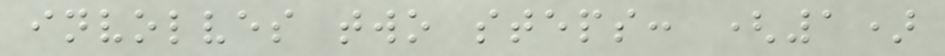involves two steps: (1)
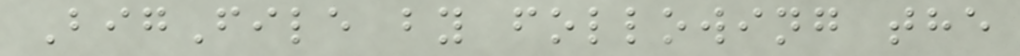BigFile by following the
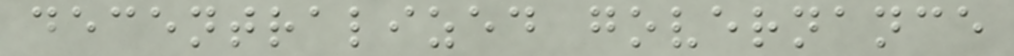decentralized governance
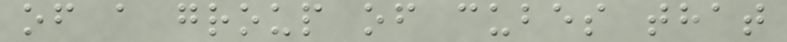of a group of cubes that
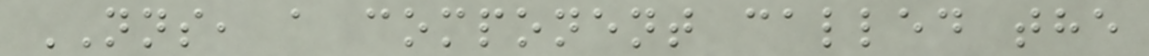NNS, a component called the
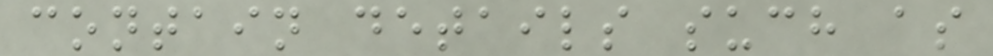contain details such as
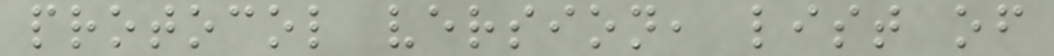protocol version, list of
